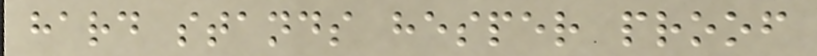hard stands hesper proof
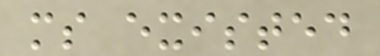ms existed
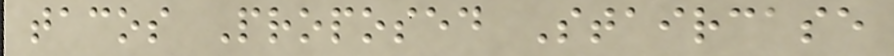tacos Proposed Staircase
